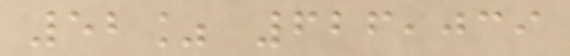52% 626,039
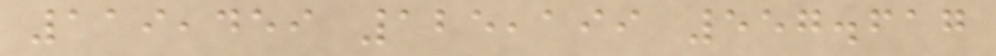119,459 125,199 557.617
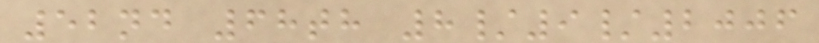52nd 68th 8/9/2006
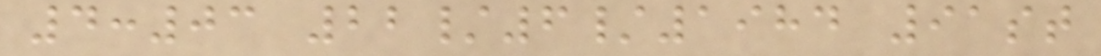4:03 22/6/1984 91st
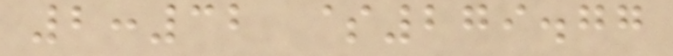2:32 $279.77
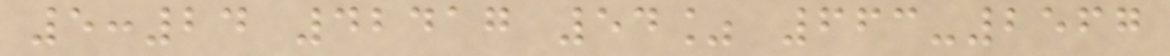5:24 42417 54% 663-2567
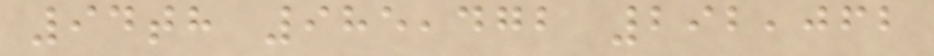94th 985,472 292,062
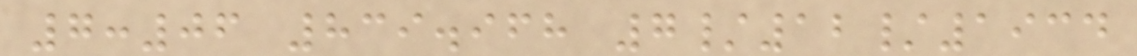7:06 839.968 7/12/1934
